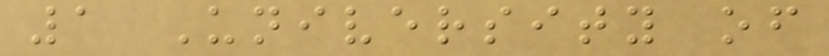1 University of
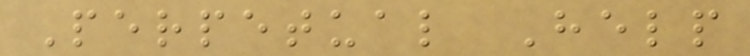Perpetual Help
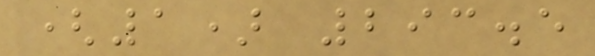(1) 293.5
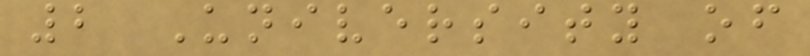2 University of
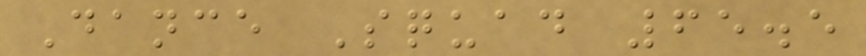Dance Squad 65.5
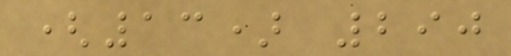(13) 290
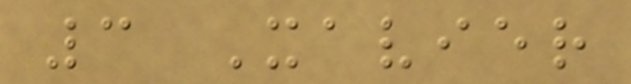3 Xavier
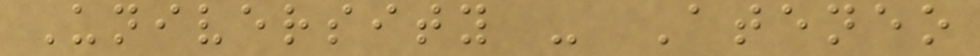University - Ateneo
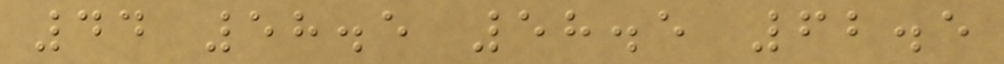44 58.5 58.5 62.5
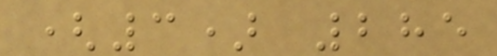(3) 285
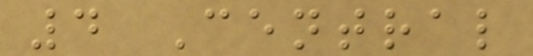4 Central
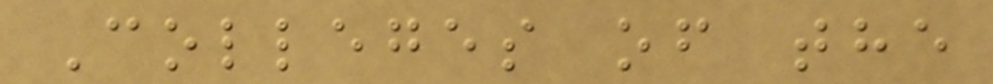Colleges of the
